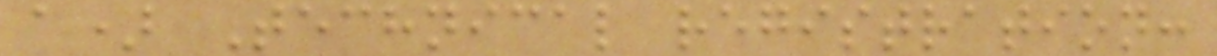a) Technical registration:
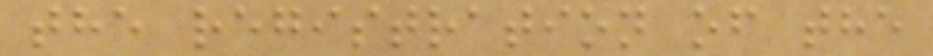the registration of the
